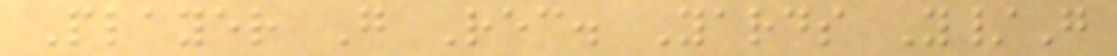Player G Rec. Yards Y/G
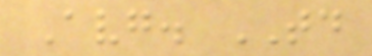Avg. TD
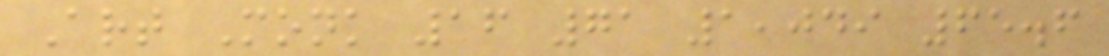Art Monk 16 71 1,049 65.6
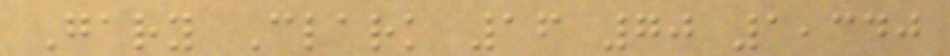Gary Clark 16 70 1,340
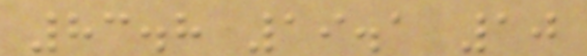83.8 19.1 10
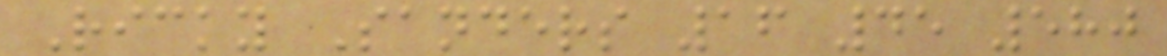Ricky Sanders 16 45 580
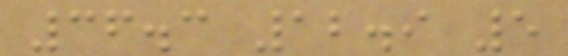36.3 12.9 5
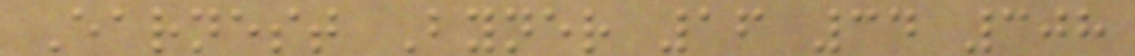Earnest Byner 16 34 308
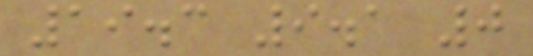19.3 9.1 0
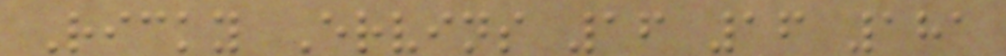Ricky Ervins 16 16 181
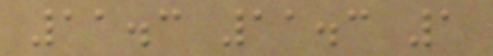11.3 11.3 1
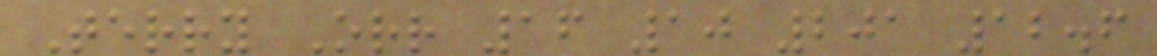Terry Orr 16 10 201 12.6
